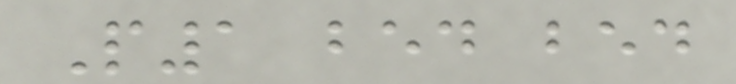P1 bed bed
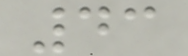43
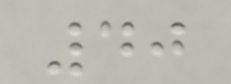40
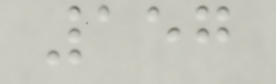157
